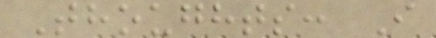Thoughts: I
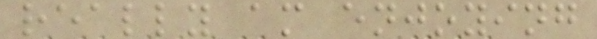really am enjoying
